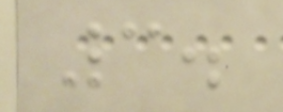3.
